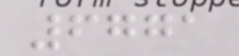6771
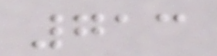713
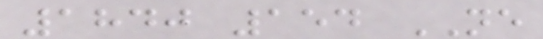1840 154 NE
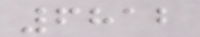6812
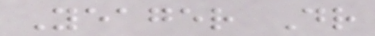Yeager Dr
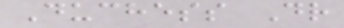Duchess Dr
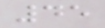45
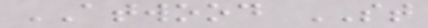ATWOOD ST
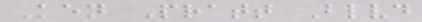Ken Pratt Blvd
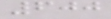600
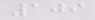109
